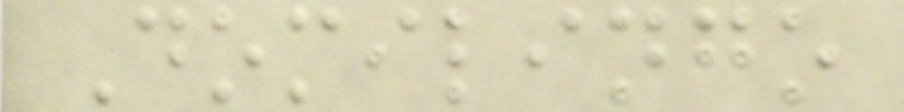Domilingo
